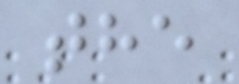the
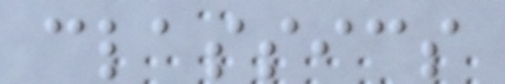classics
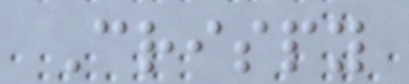Crispy
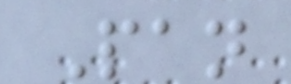Pan
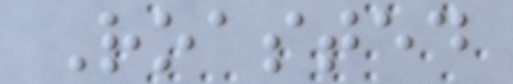Roasted
